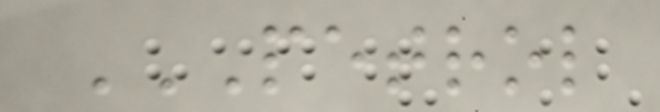PETROL
